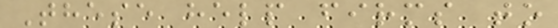These help firms to
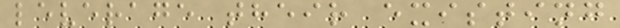leverage their existing
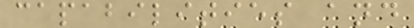capabilities and
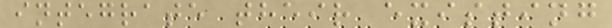integrate their existing
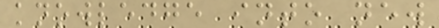knowledge into new
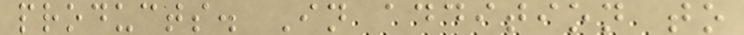products. In addition to
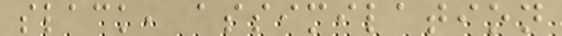slack, assimilation
